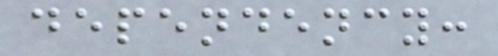dependency:
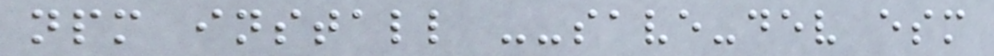npm install --save-dev esm
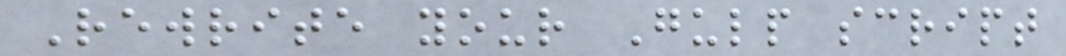Rewrite your Gulp script
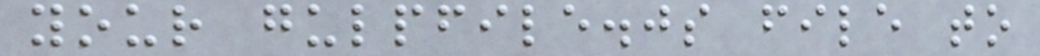your gulpfile.js file to
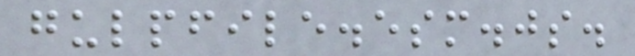gulpfile.esm.js.
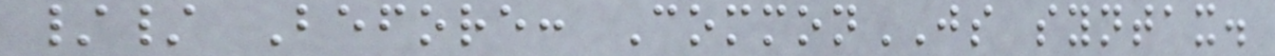// Before: CommonJS syntax.
